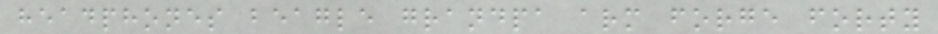headphones beagle grandpa arm forge forty
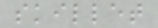skillet
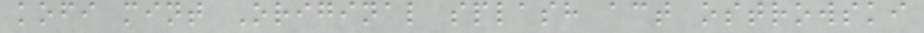kofi mint Original splash act ostrowski
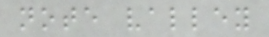note valley
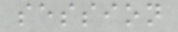session
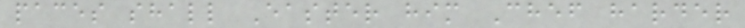paces shall Easter him Chef harder
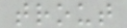trout
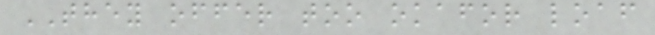THEY offer too okafor loaf
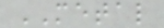METAL
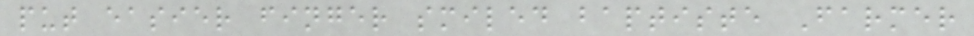put easier finger smiled baptiste Farmer
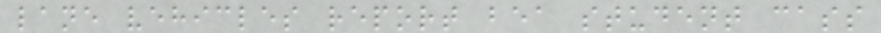lane vehicles report bea student cass
